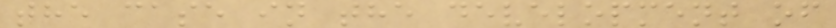the case in the development of
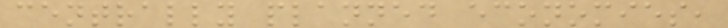centrally planned economies,
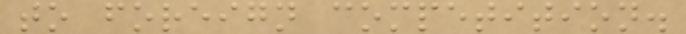to foreign competition.
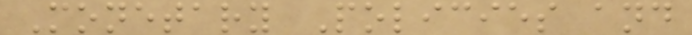Monetary Policies and
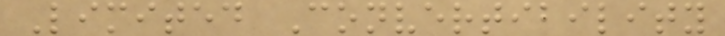Limited Convertibility
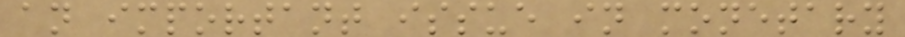an important issue in monetary
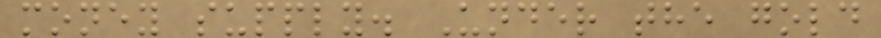money supply. Under the gold
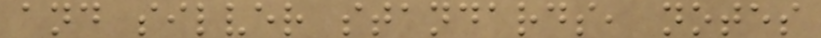and silver standards, notes
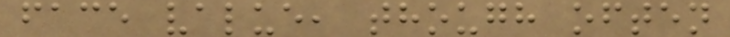face value, though often
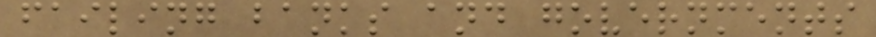failing banks and governments
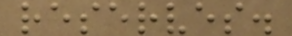reserves.
